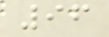96
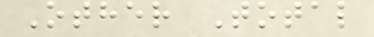Other Total
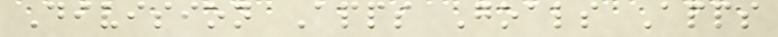Division Apps Goals Apps
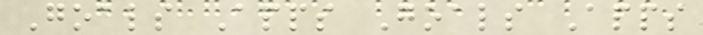Goals Apps Goals Apps
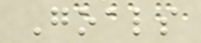Goals
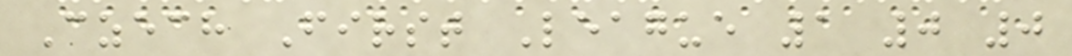Czech First League 1 0 0
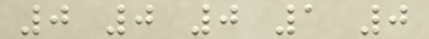0 0 0 1 0
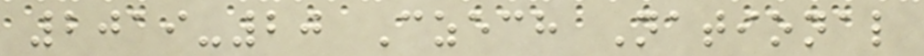2019-20 Czech National
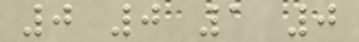0 0 1 0
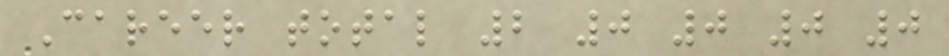Career total 2 0 0 0 0
